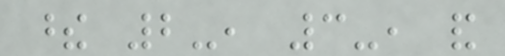these 2-, 3-, and
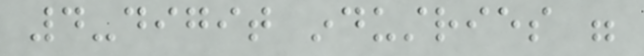4-digit industries were
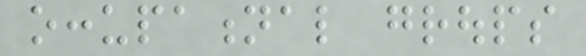occupational groups
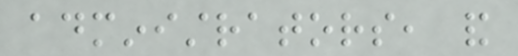administrators, and
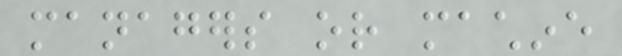managers or machine
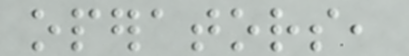operators,
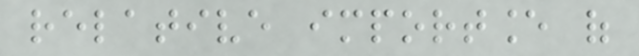relative importance of
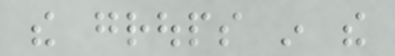the groups in the
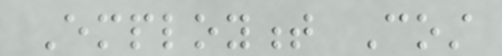Employment Cost
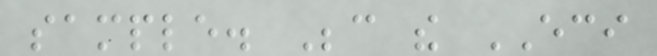sample. Because the ECI
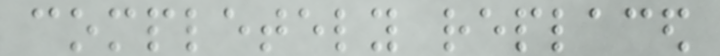completely replaced
